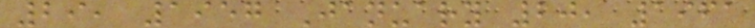29, 1957 January 20, 1961
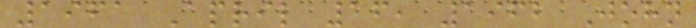1961 April 16, 1962 John
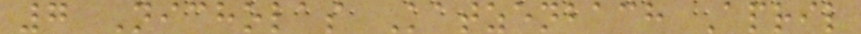7 Nicholas Katzenbach April
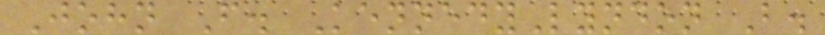John F. KennedyLyndon B.
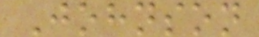Johnson
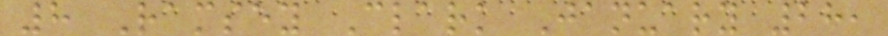8 Ramsey Clark January 28,
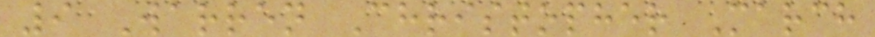9 Warren Christopher March
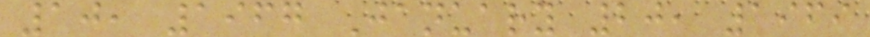10, 1967 January 20, 1969
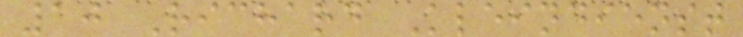10 Richard Kleindienst
